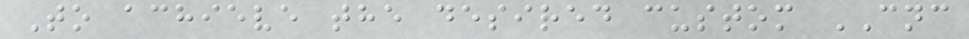To achieve the desired custom CNC
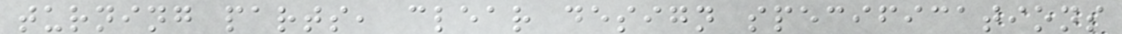turning parts, clear design specifications
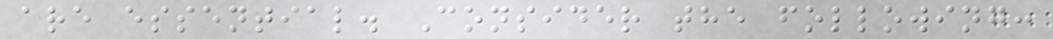are essential. Consider the following:
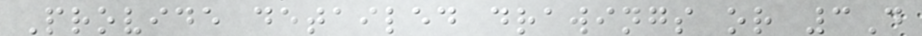Provide detailed drawings or 3D
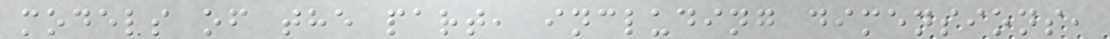models of the part, including dimensions,
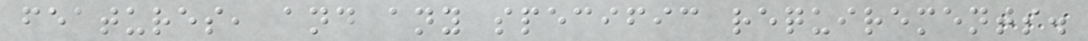features, and any specific requirements.
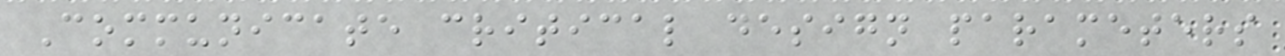Communicate critical design parameters
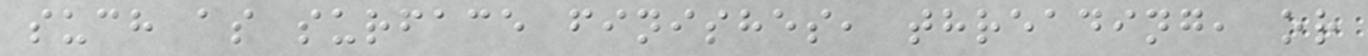such as surface finishes, threading, or
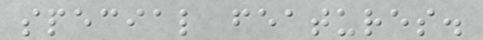special features.
